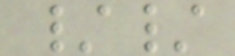//
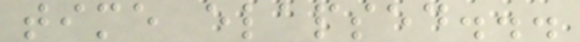time elapsed...
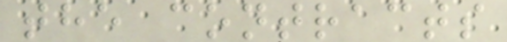the contracts
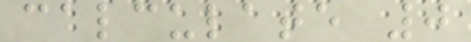calculate 0
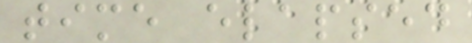time elapsed
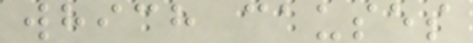which causes
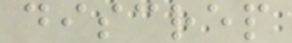discrep
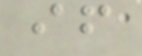if
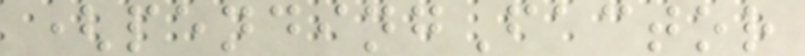(pendingFactor
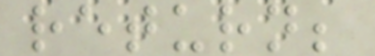return;
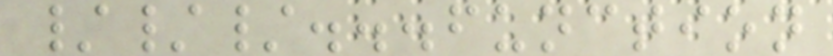///...function
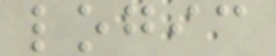logic
